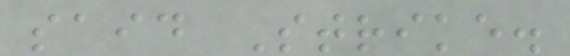said Strike.
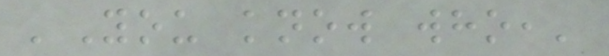'You know who,'
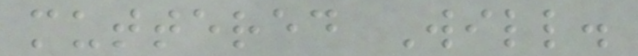muttered Will.
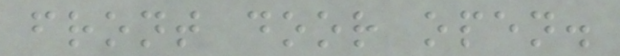front door open.
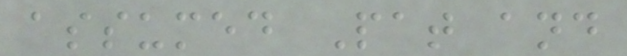assumed Pat and
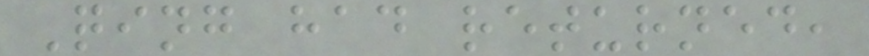Qing had returned,
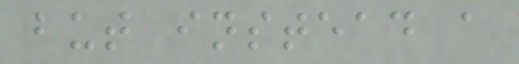but instead a
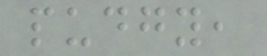pudgy,
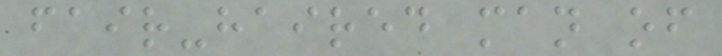fair-haired man of
